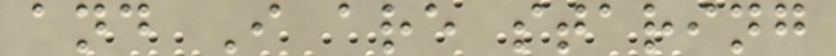and I are staring
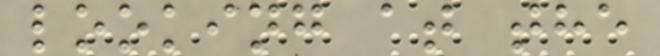looking at the
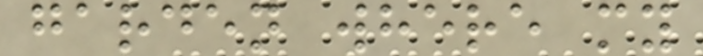garden where my
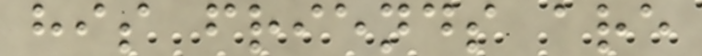his friends are
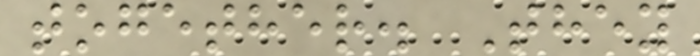together. They
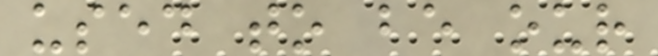used to be our
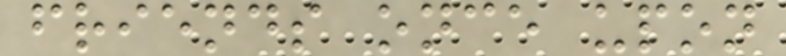friends once upon
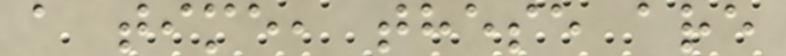a time, these are
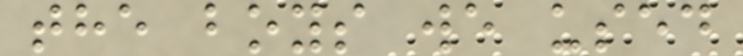the boys we used
